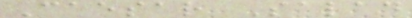Caesar Salad
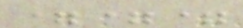===
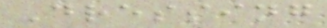Dressing
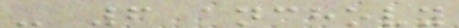- 6 anchovy
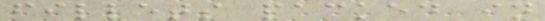fillets packed in
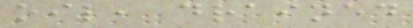oil, drained
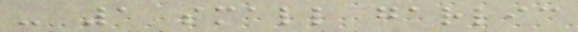- 1 small garlic
